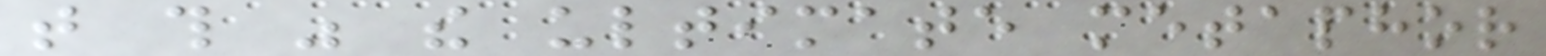that this was the ultimate metaphor
